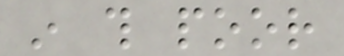in this poor
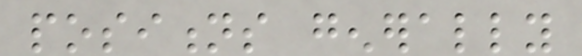positions generally
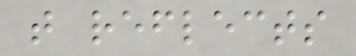that reflects
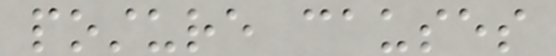posture causes
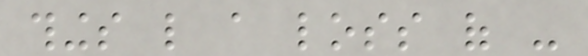things like a loss of -
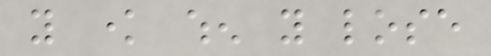you know when you lose
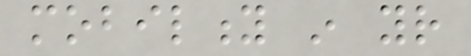mobility in your
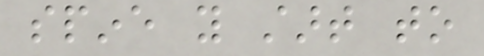spine you start to
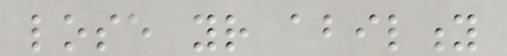lose your ability
